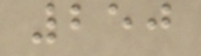250
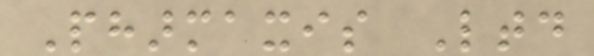Pharmaxis Ltd
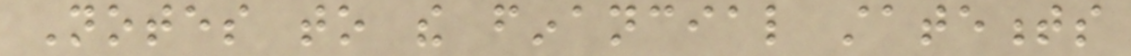Notes to the financial statements
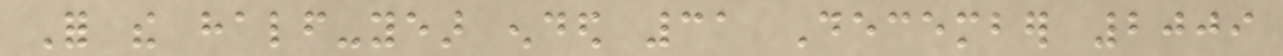For the half-year ended 31 December 2009
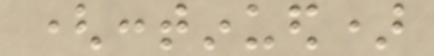(continued)
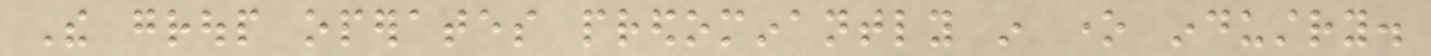The group operates predominantly in one industry.
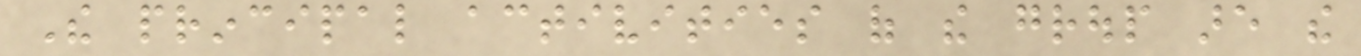The principal activities of the group are the
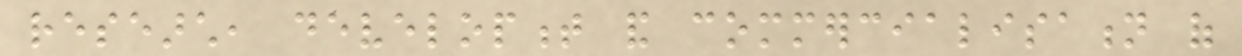research, development and commercialisation of
